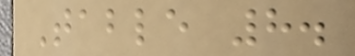Table 8.
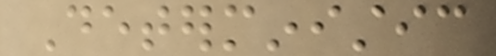Deterministic
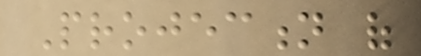Projection of
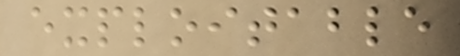exploitable
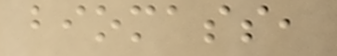biomass,
